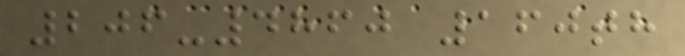206-4860 160th
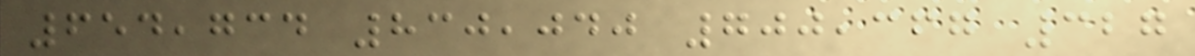654,734 830,040 700,367 327
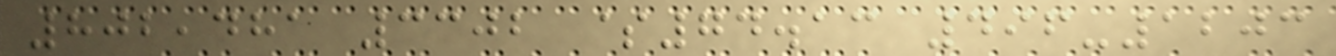802,481 3302 $74.13 496-1203
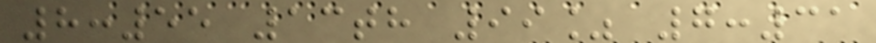8:55 13th 99% 7:31
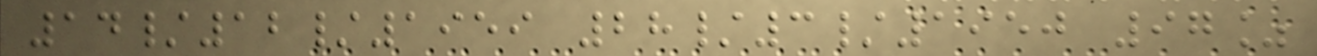14/12/1959 28/3/1950 97%
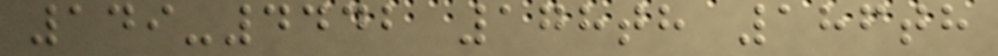149-4442 178th 186th
